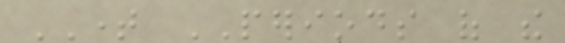TIME PERIODS of the
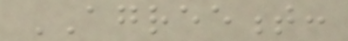AGREEMENT:
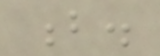b.
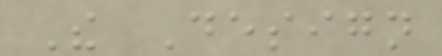The Design
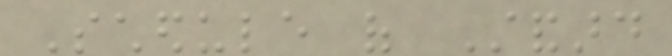Schedule of Standard
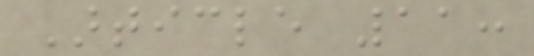Article 11:
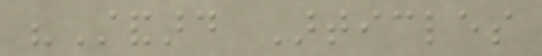"Standard Articles
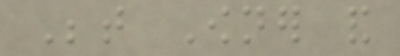Between Owner and
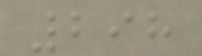298
